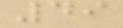49
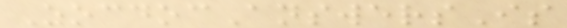ZocdocAnswersIs
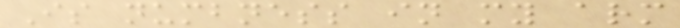Is numbness in my arm
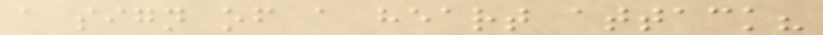a sign of a heart attack?
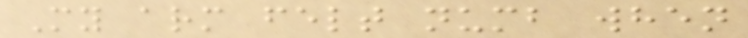My arm felt numb when
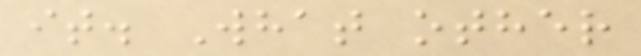it. What other
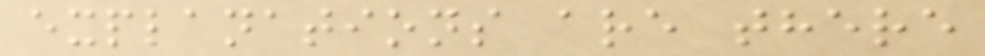explanations are there
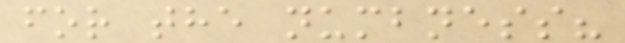for the numbness?
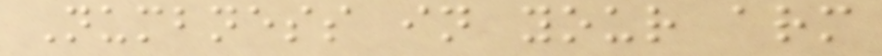Numbness in your arm
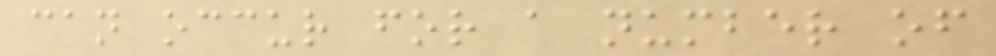can occur for a number of
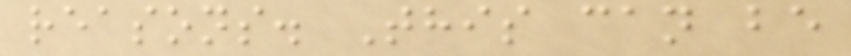reasons. This can be
